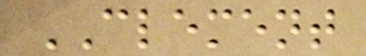CLEMENT
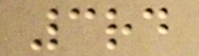3rd
